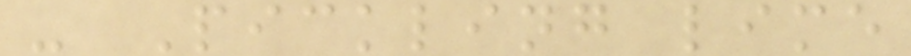- Pickling lime
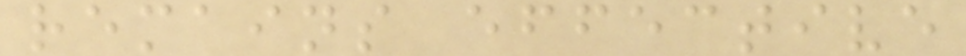remains effective
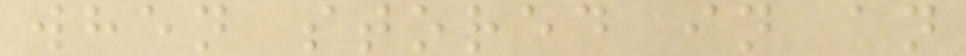when stored in an
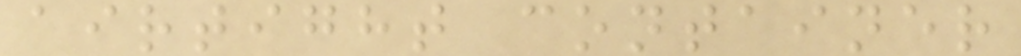airtight container
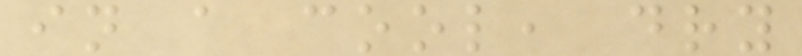in a cool, dry
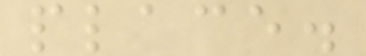place.
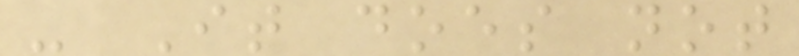- It does not
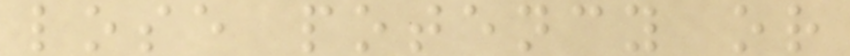lose potency or
